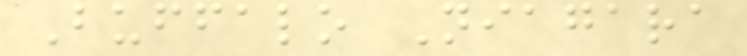Buffalo Niagara
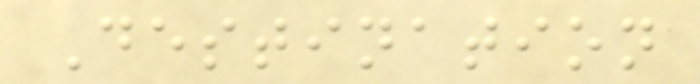Destination
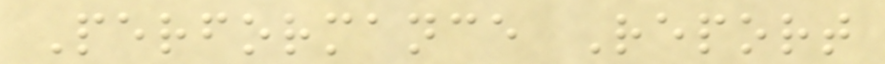Performance Report
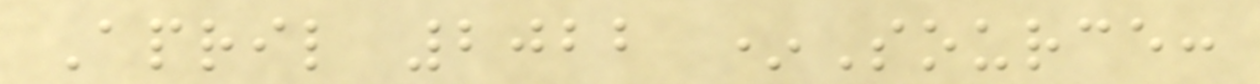April 2022 *Source:
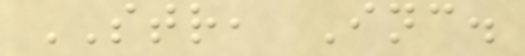STR, Inc.
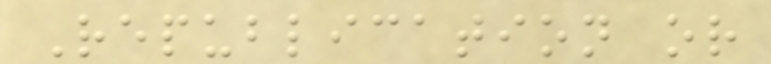Republication or
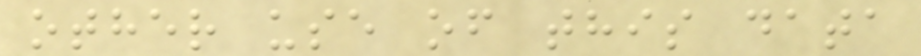other use of this data
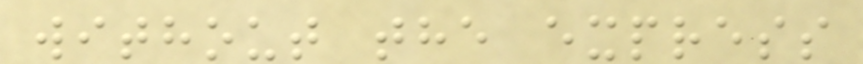without the express
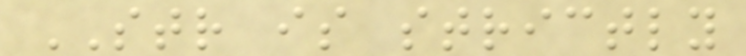STR is strictly
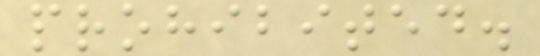prohibited.
